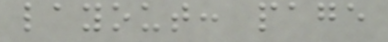layout: page
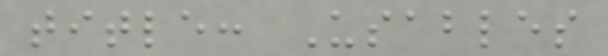title: Usables
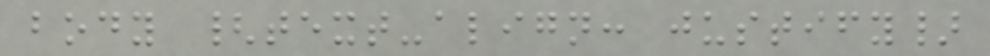body {text-align: justify}
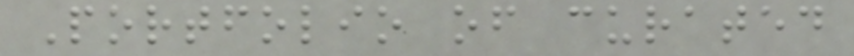Portfolio of curated
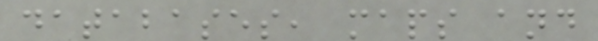databases, maps and
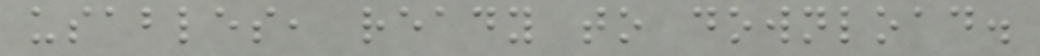usables, ready to download.
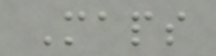Maps
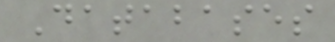Databases
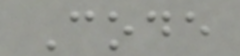Code
